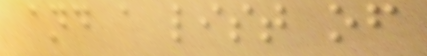and a list of
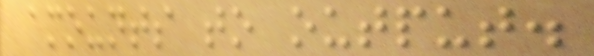amounts to output.
